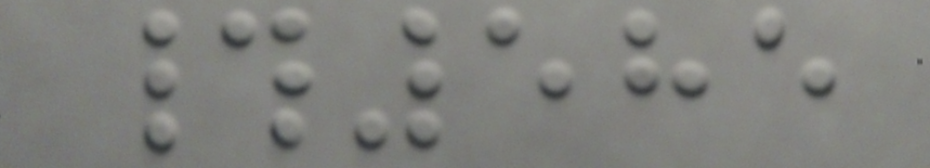#585
